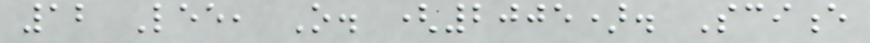12 Lee, O. (2005). Science
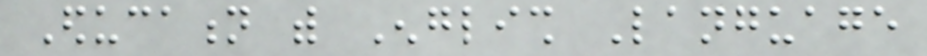Education with English Language
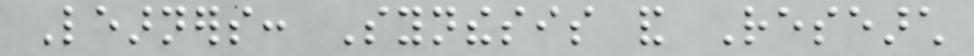Learners: Synthesis and Research
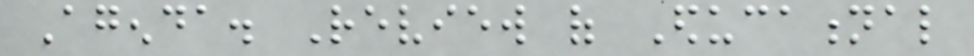Agenda. Review of Educational
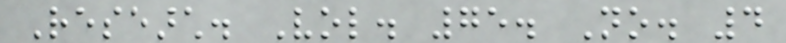Research. Vol. 75. No. 4
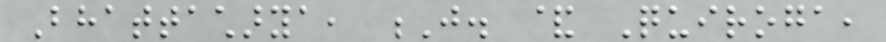Bhattacharya, J. & Quiroga,
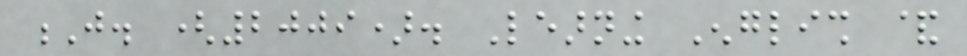J. (2009). Learning English &
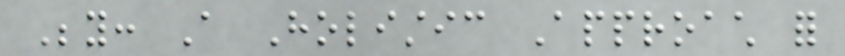Beyond: A Holistic Approach for
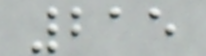215
